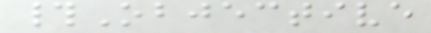#Objective
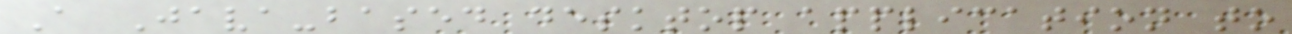A Java-based desktop application to
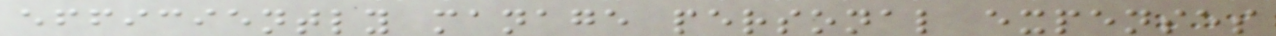efficiently manage personal expenses
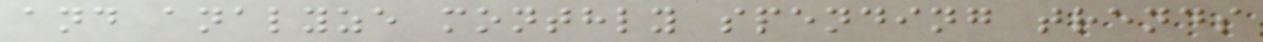and analyze monthly spending trends
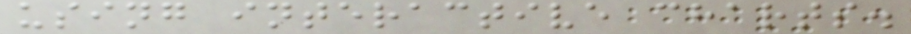using interactive charts.
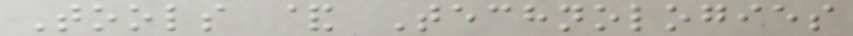Tools & Technologies
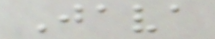Java
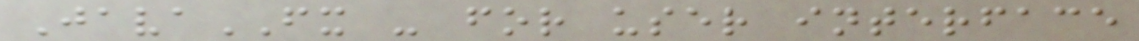JavaFX - for user interface
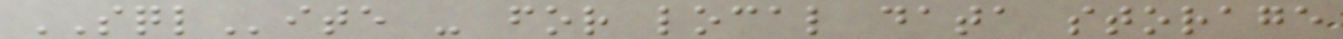SQLite - for local data storage
